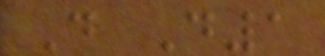D D1
